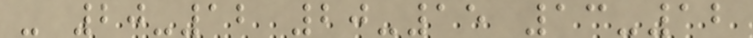- 20-12 20-15 13-12
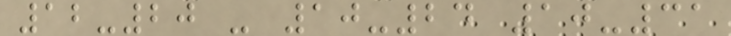12-20 - 10-24 10-31
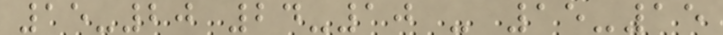15-20 24-10 - 15-15
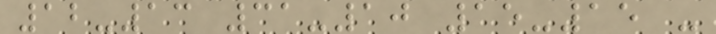12-13 31-10 15-15 -
